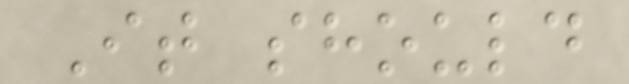It should
